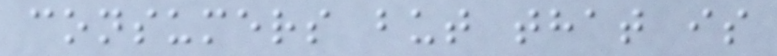consumers but that is
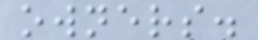owners.
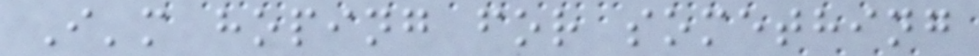I'm hoping for something
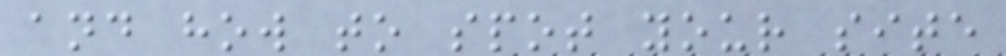and how to spot your site
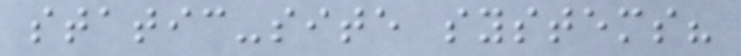static-site systems?
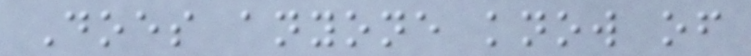Does anyone know of
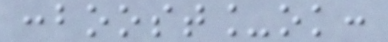:boost_ok:
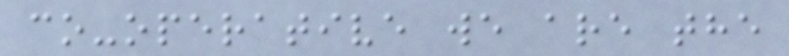co-operative we are the
